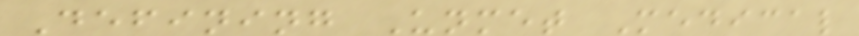Defining Unmet Medical
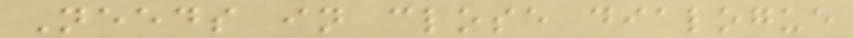Needs in close dialogue
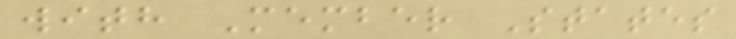with Member States
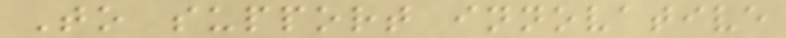To support innovative
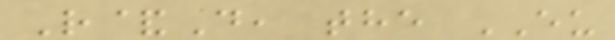R&D, the EU
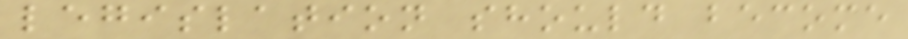legislation should become
